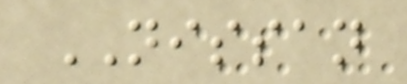NISSAN
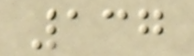137
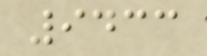9433
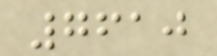7610
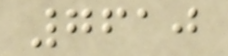7610
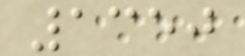1350
